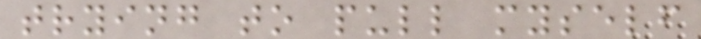trying to pull myself
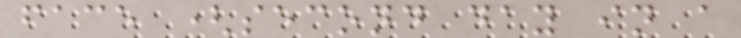face (second day in a
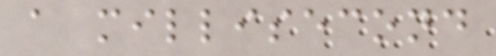a millisecond
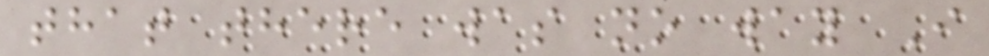that there was no way I
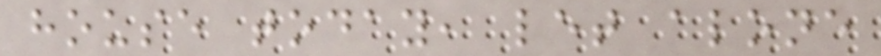house today, let alone
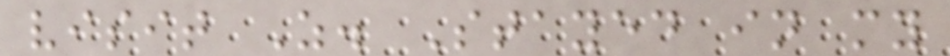visit Z. Stayed in my
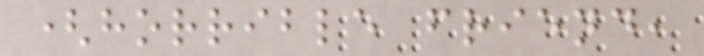(horrible friend,
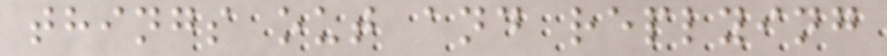things out and replying
